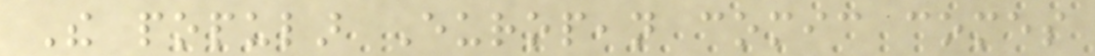The popular European comic comes
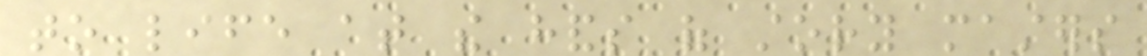to life at the hands of story masters
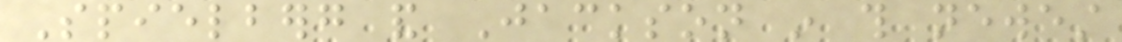Spielberg and Jackson in this newest
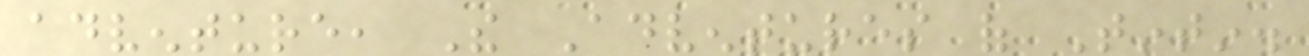adventure, The Adventures of Tintin.
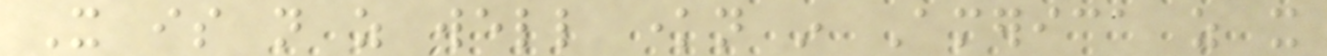It is not as well known in America as it
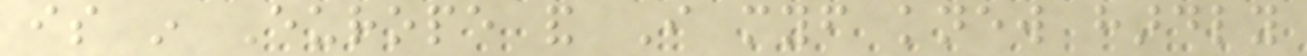is in Europe and I myself knew hardly
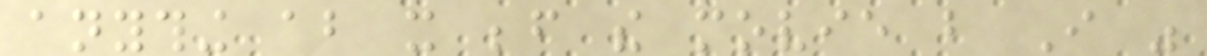anything about it before the movie but I was
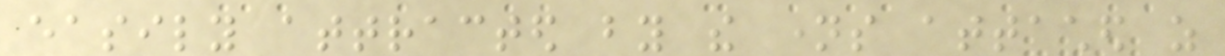easily attracted by the names attached as
